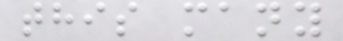this many
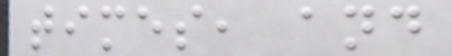times, and
